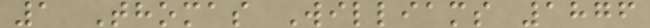1 Thomas Williams 1876
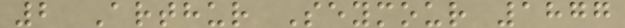2 Arthur Seymour 1877
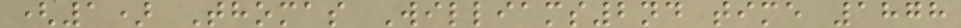(1) Thomas Williams2nd time 1878
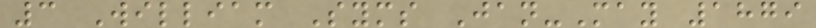3 William Syms Jan-May 1879
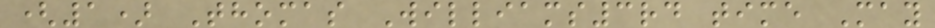(1) Thomas Williams3rd time May
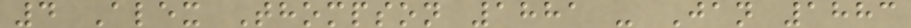4 Alex Thompson 1881 - Jan 1883
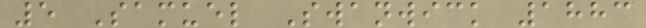5 Samuel Swanwick 1883
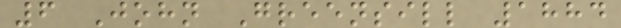6 John Greensill 1884
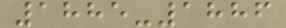1885-1886
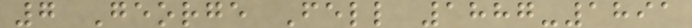7 George Fell 1887-1891
